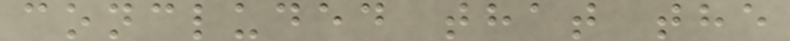concluded that the
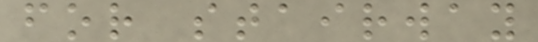for stairway
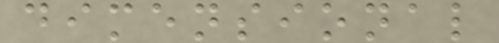dimensional
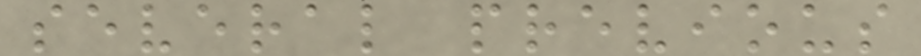several previous
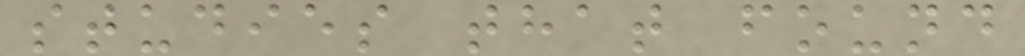studies that found
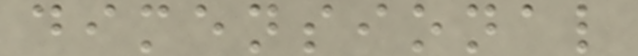dimensional
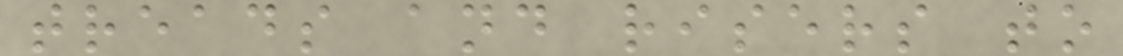treads and risers to
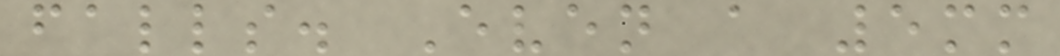falls. Even a 5mm
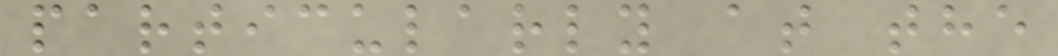particularly at the
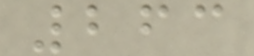263
